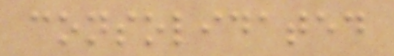consolidated
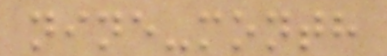nine-month
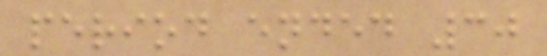period ended 30
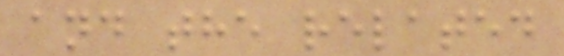and the related
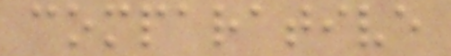comparative
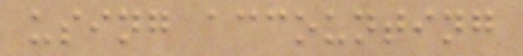using accounting
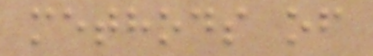methods of
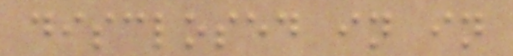disclosed in in
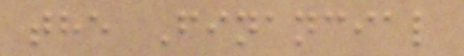the Financial
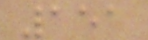151
